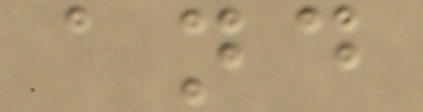and
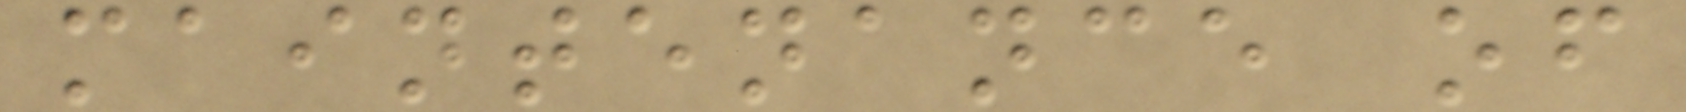maintenance of
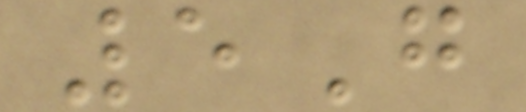5G
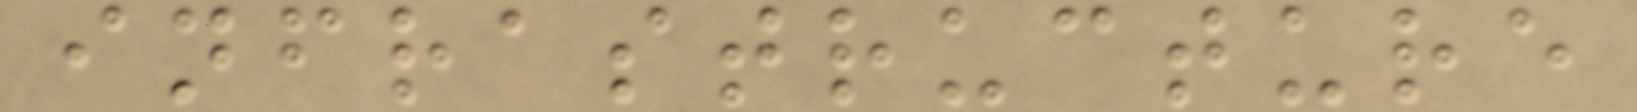infrastructure
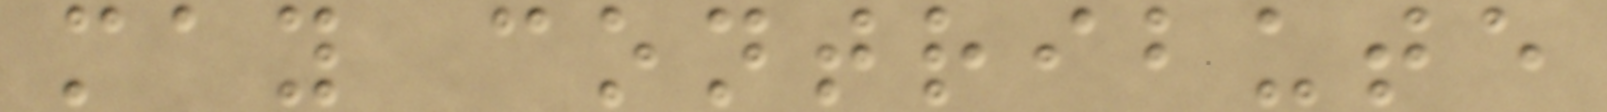may contribute
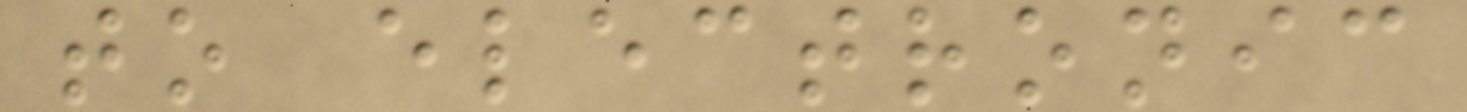to electronic
